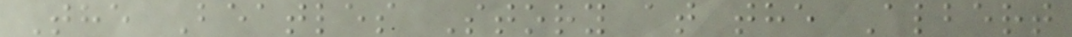The Beatles Story at the Albert
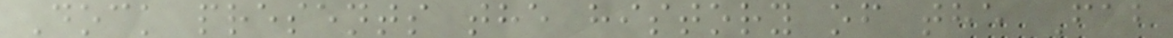Dock presents the history of the Fab
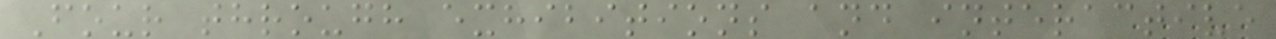Four through exhibitions and interactive
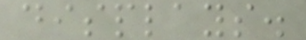displays.
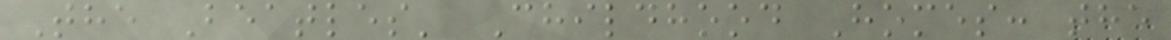The Beatles' Childhood Homes: the
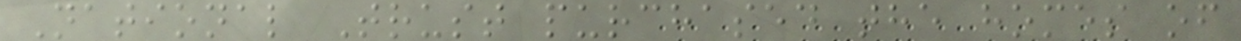National Trust purchased the homes of
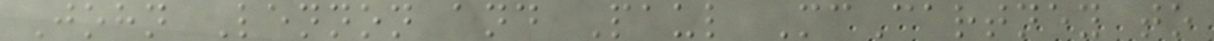John Lennon and Paul McCartney to
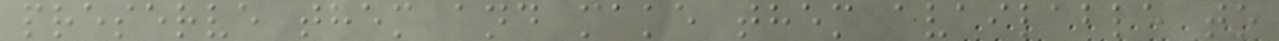preserve them and make them available to
